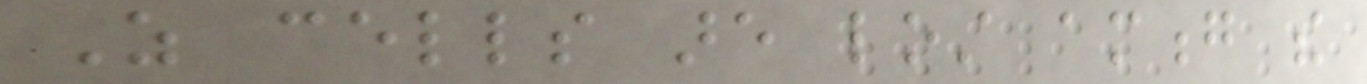As cells are lost among the
